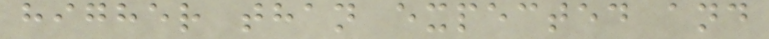higher than expected and
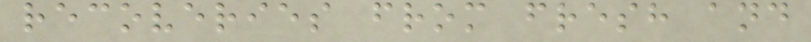recoveries from fresh and
